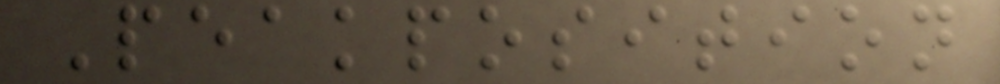Peakposition
